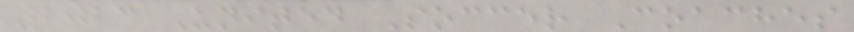2023 United Soccer Coaches
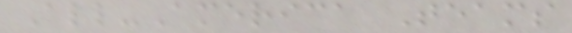All-America Teams
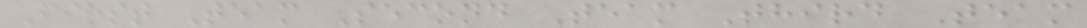First Team Second Team Third Team
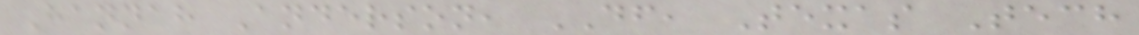Hannah Anderson, DF, Texas Tech
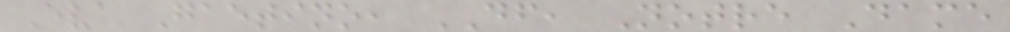Eva Gaetino, DF, Notre Dame
